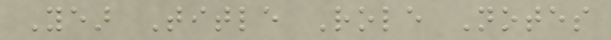Year Title Role Notes
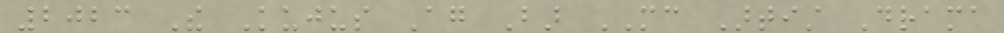2023 The Kujus Again Bar MC Artist Drama
